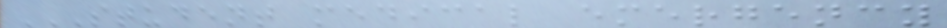STUDENT MEDICAL EMERGENCY
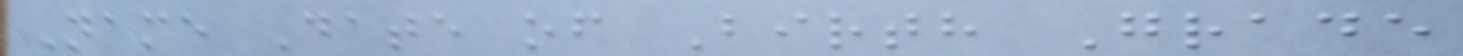Name Date of Birth Grade
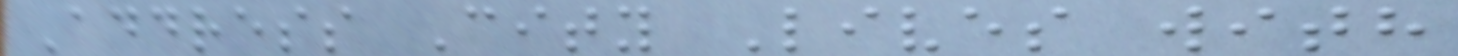Address City Lives with
